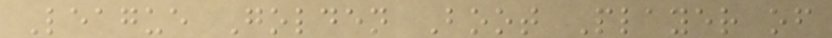League Golden Boot Player of
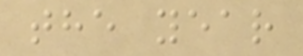the year
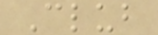Club
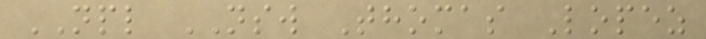NPL NSW Thomas Lopez
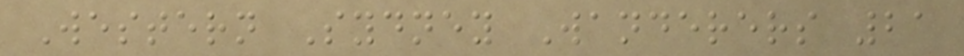Western Sydney Wanderers 21
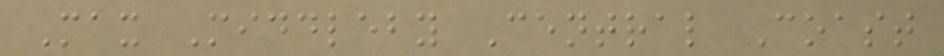Max Middleby Central Coast
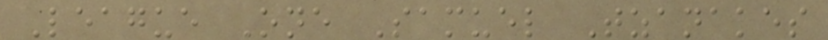League One Samuel Tzanakes
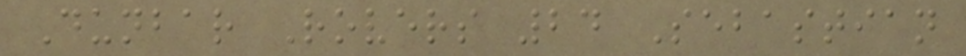Dunbar Rovers 24 Sebastian
